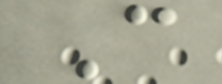C
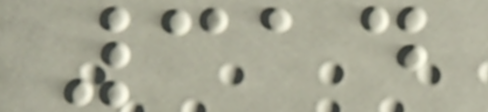314
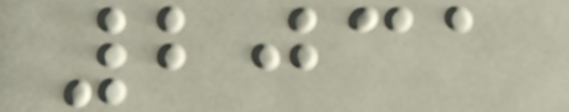2031
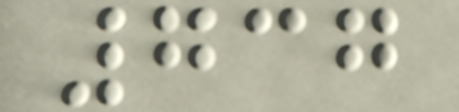737
